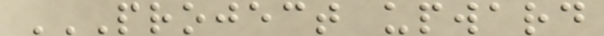PROJECT UPWARD
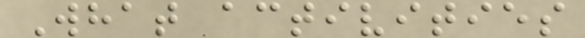What activities
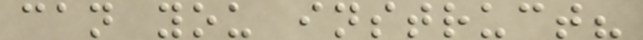can you instruct?
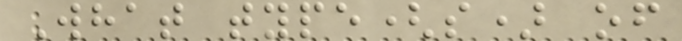What type(s) of
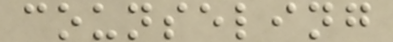counseling
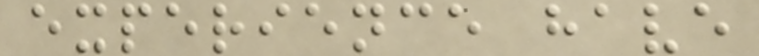experience have
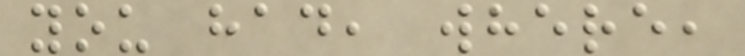you had, where,
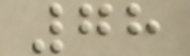78
